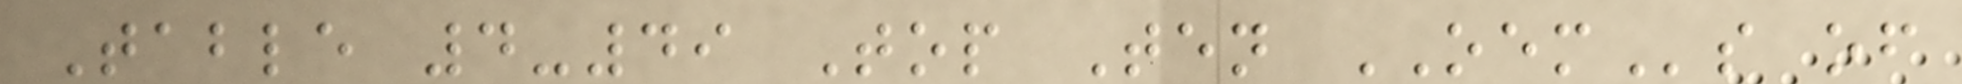Table 4-49 Top Ten OEMs of
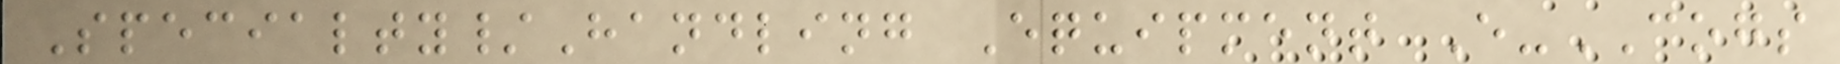Specialty/Handling Equipment E-COGS
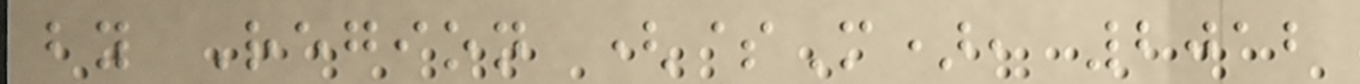by Region ($M), 2012
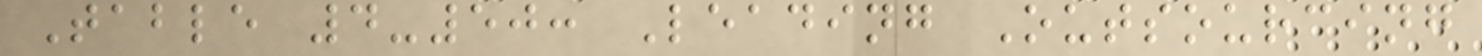Table 4-50: Leading Outsourcing
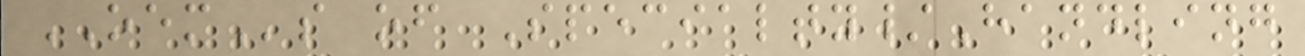OEMs of Specialty/Handling
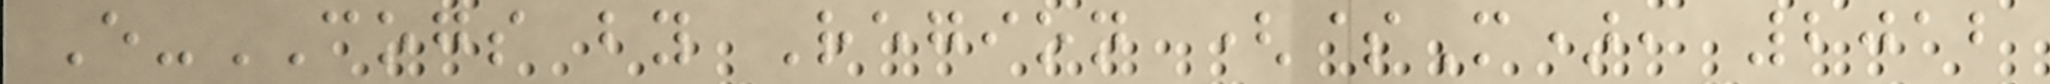E-COGS by Region ($M), 2012
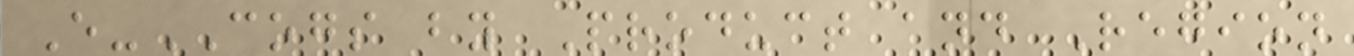E-COGS by Product and Region
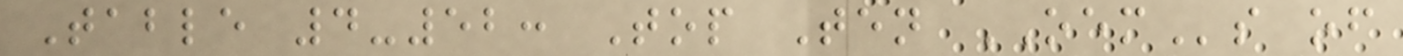Table 4-52: Top Ten OEMs of
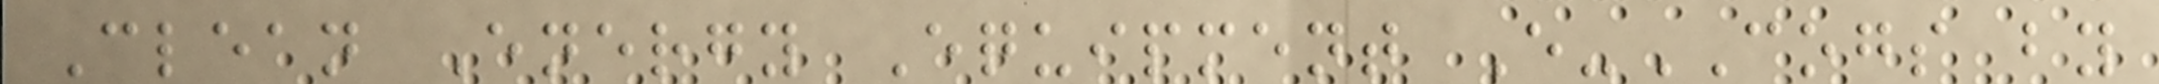Clean Energy Equipment E-COGS by
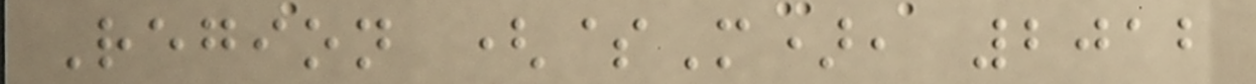Region ($M), 2012
